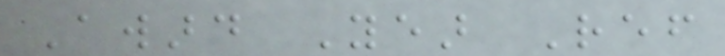Award Year Ref
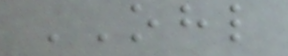OHL
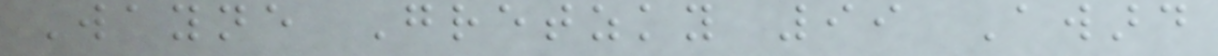Wayne Gretzky 99 Award
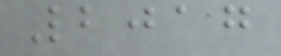2017
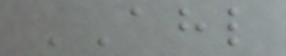AHL
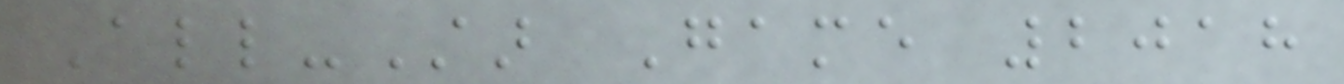All-Star Game 2018
